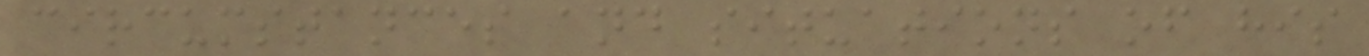circumstances and situations of his
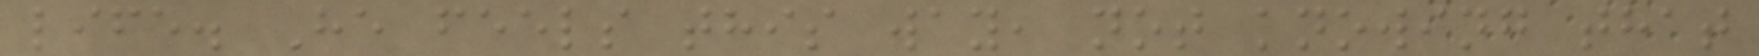life. He feels this way, not knowing that
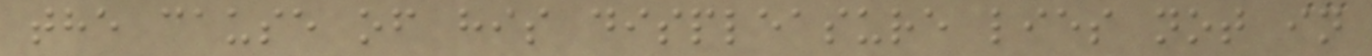the cause of his displeasure lies not in
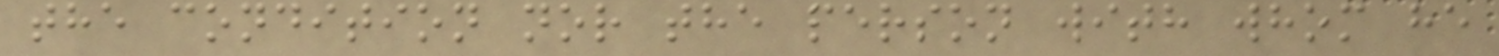the condition nor the person with whom he
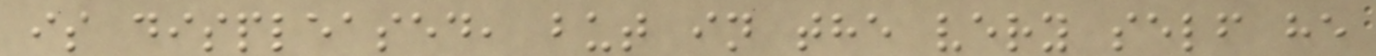is displeased, but in the very self he
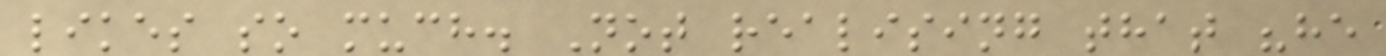likes so much. Not realising that "he
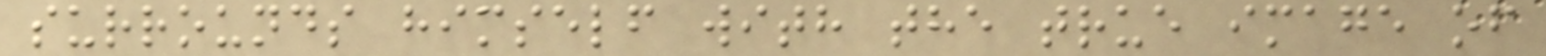surrounds himself with the true image of
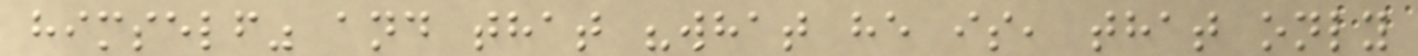himself" and that "what he is, that only
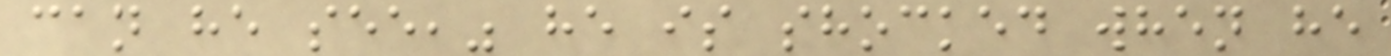can he see," he is shocked when he
